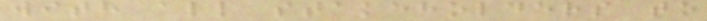with all stakeholders to
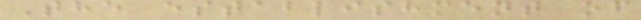The establishment of
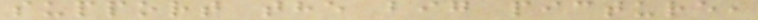support the big picture,
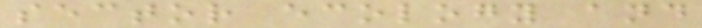sector ecology and
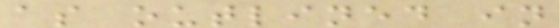as outlined in
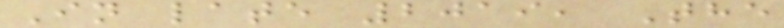In late 2019, The
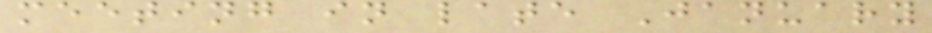meeting in late January
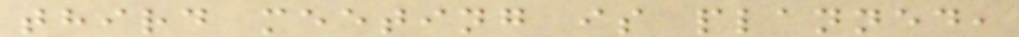third meeting is planned,
